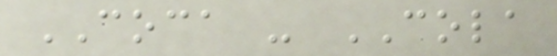COCA - COLA
